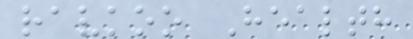ravkoo Health
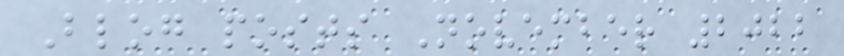Blog posts November 2022
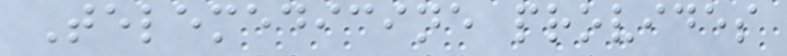Telemedicine provides
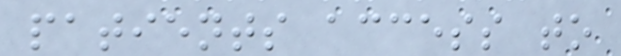patients access to
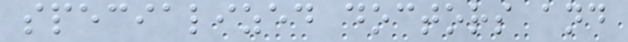specialized doctors and
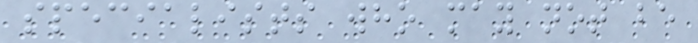specialists who may not be
